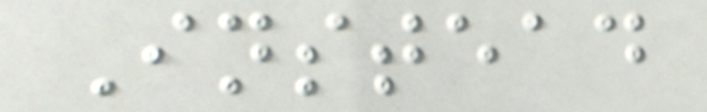Instead
